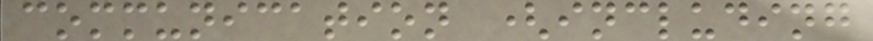communication (including
